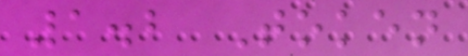1.2 Token
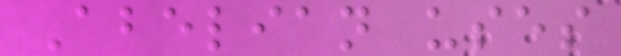Abelian uses
